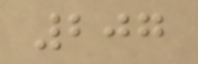207
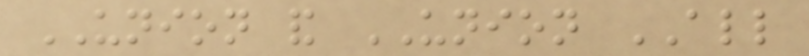UNION and UNION ALL
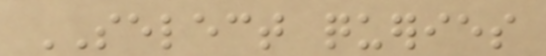SELECT queries
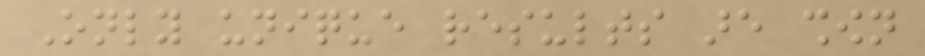Only unique results are shown
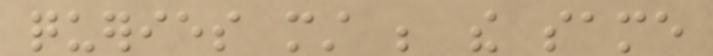queries must be the same
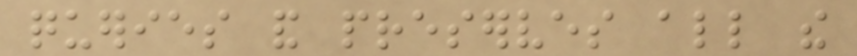queries and preserves all the
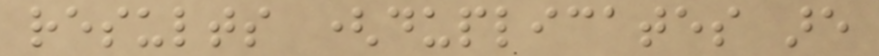results (duplicates are
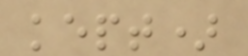kept)
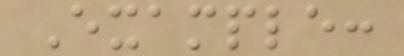Example:
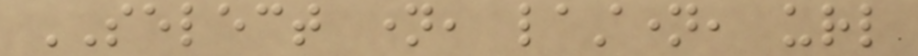SELECT name, lastname, url
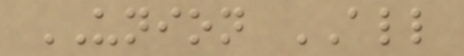UNION ALL
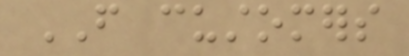FROM customers
